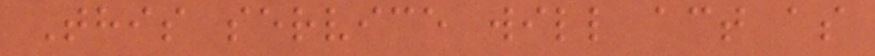This service will act as
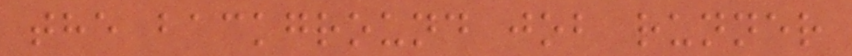the background job runner
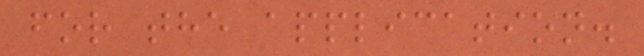for the application.
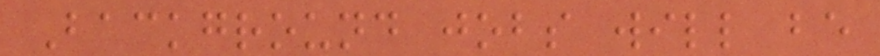Background jobs will be
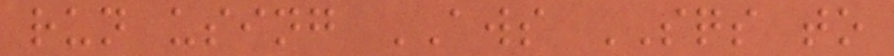run using AWS SQS to
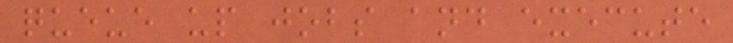queue up jobs and execute
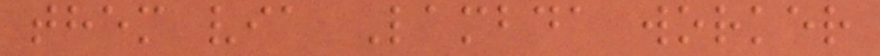them via Lambda worker
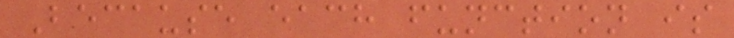Because each function is
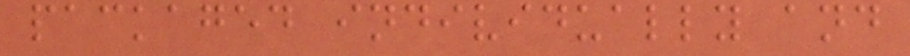packaged individually and
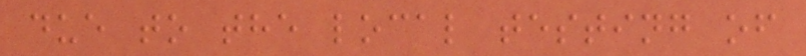due to the local testing of
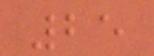25
